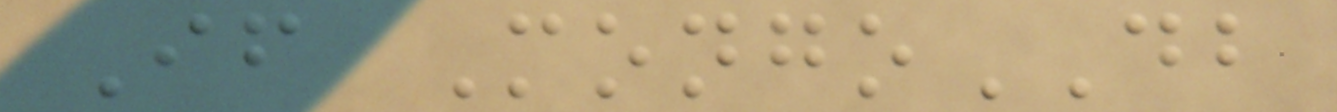If MongoDB
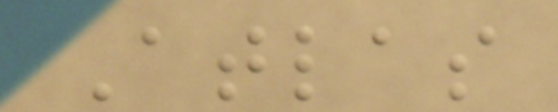Atlas
